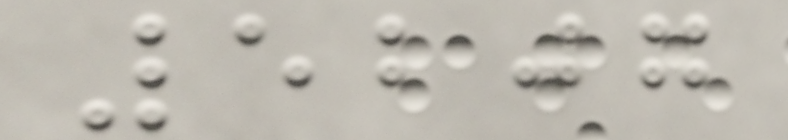5207
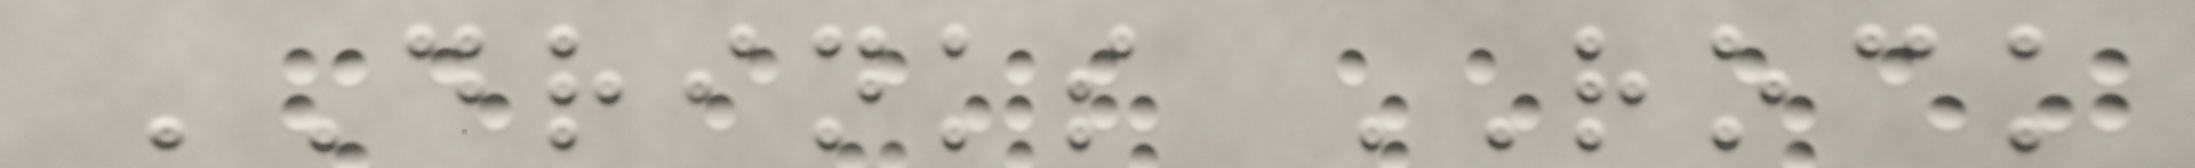DRINKS ROCK
